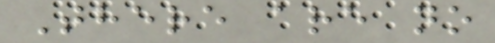There are no
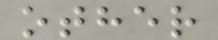other
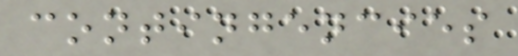contingencies
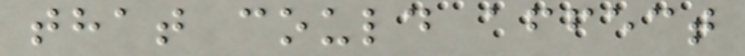that could affect
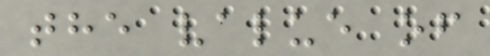the value of
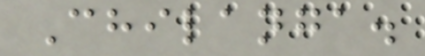Chilanga.
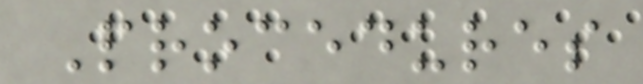Procedures
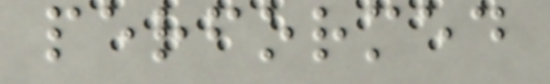performed
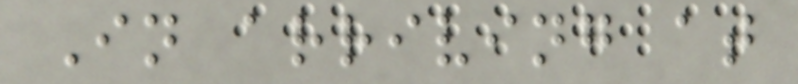In arriving at
